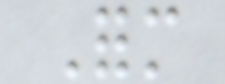Form
